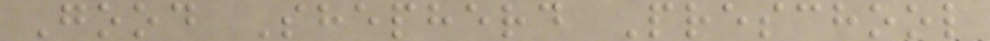Good Shepherd Preschool
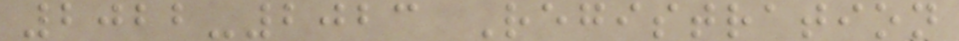2022-2023 Registration
